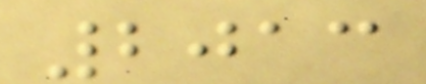2013
